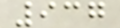937
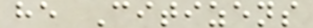he Citizens
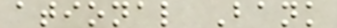ational Bank
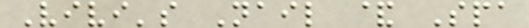Vivi's Nail & Spa
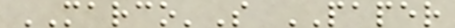MARCO'S PAPER
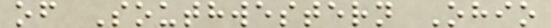of Southwestern Ohio
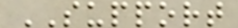SUPPORT
